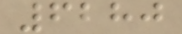6280
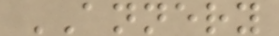ANNERY
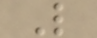L
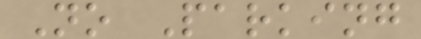No Parking
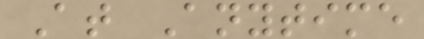At Anytime
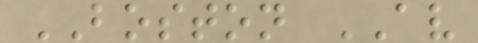BOSTON AV
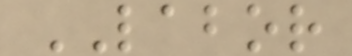LABOR
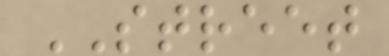STREET
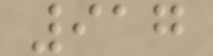917
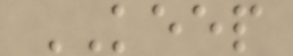KEEP
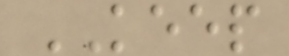KEEP
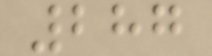287
